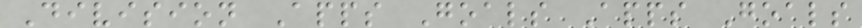Division Apps Goals Apps Goals
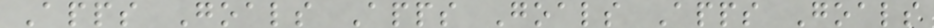Apps Goals Apps Goals Apps Goals
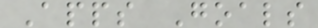Apps Goals
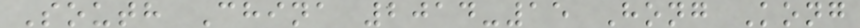South China 2014-15 Hong Kong
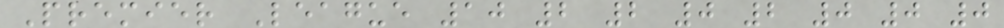Premier League 10 2 2 0 2 0 0 0
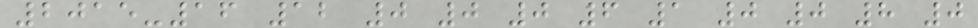2015-16 12 0 0 0 6 1 0 0 8 0
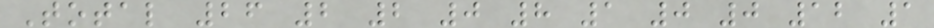Total 26 2 2 0 8 1 0 0 12 1
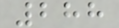288
